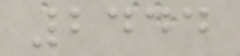2444
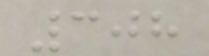308
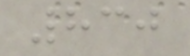830
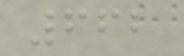662
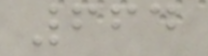664
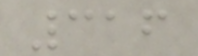316
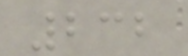232
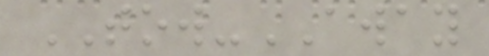TOW-AWAY
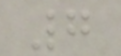7
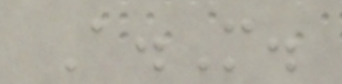A.M.
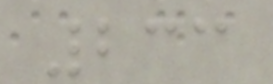233
